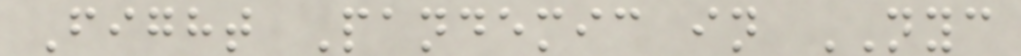Fight Pandemic in NYC
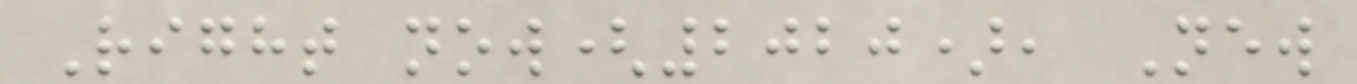Right now(2020), New
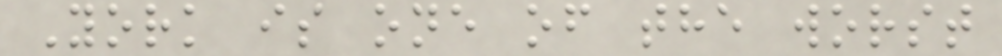York is one of the worst
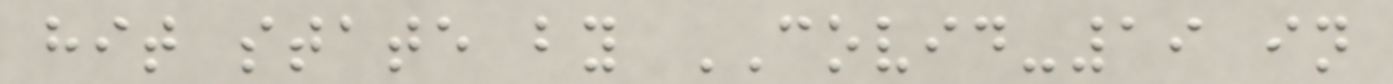hit state by COVID-19 in
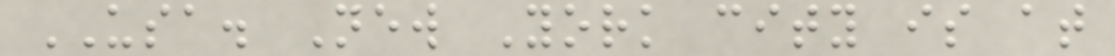USA. New York city is at
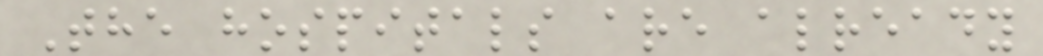The hospitals are already
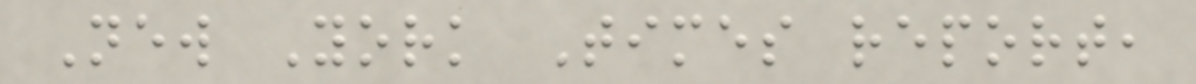New York Times report,
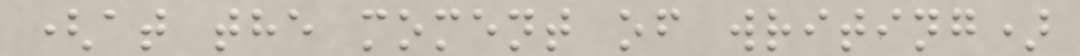(at the moment of writing)
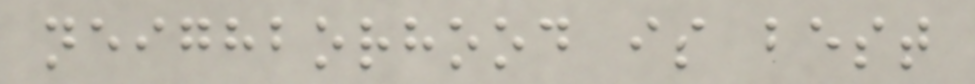neighborhood is best
